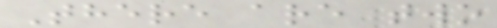There are two
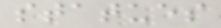statues
